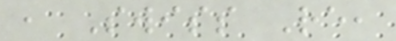, Swiss Re,
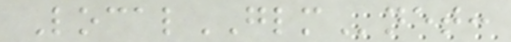LocalGLMnet:
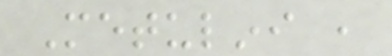Metulini ,
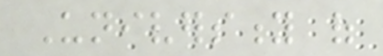University of
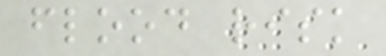flood risk
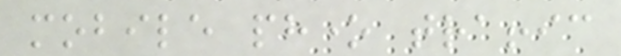mobile phone traffic
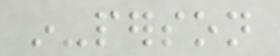in-person
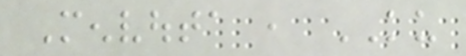Menvouta , KU
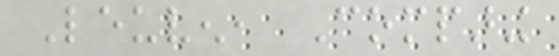Leuven, Comparing
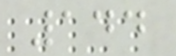144
